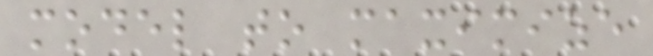model to maximize
